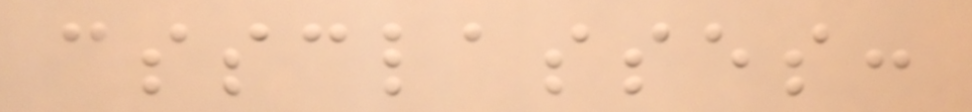cssclasses:
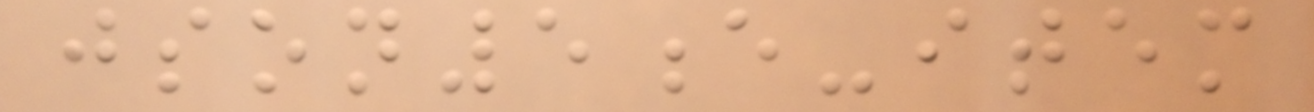json5e-item
